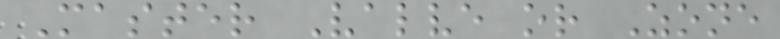Master Valve or Zone
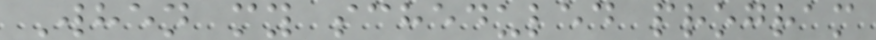When my scheduled program
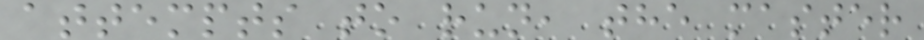attempts to run, the master
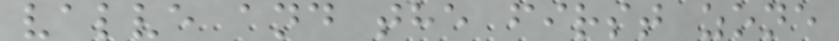valve and the first zone
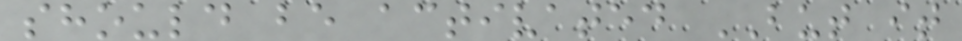should be activated BUT it
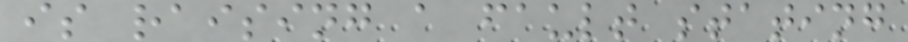is raising a fault stating
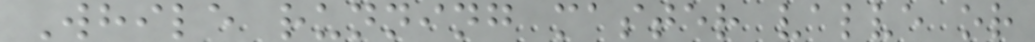While running master valve or
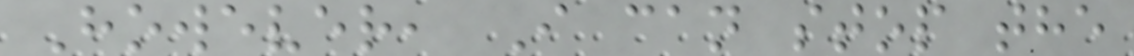However, I can stop the
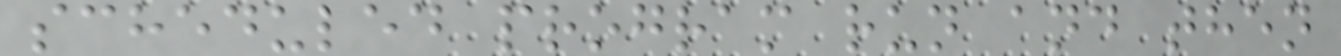scheduled program run and then
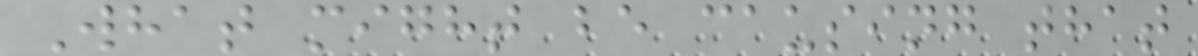What might be causing that
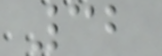32
